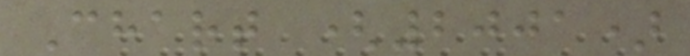Chart (2001)
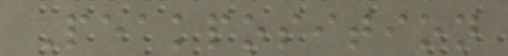Peakposition
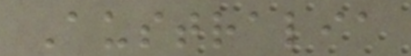Australia
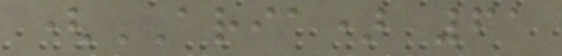(ARIA) 61
